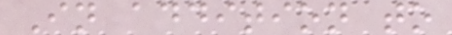In addition to
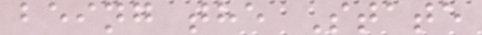being the State
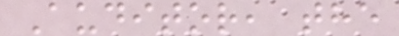Auditor, the
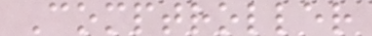Comptroller
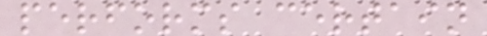performs certain
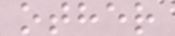other
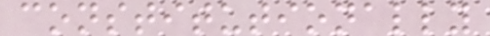constitutionally
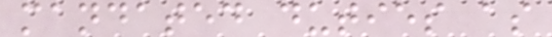mandated duties as
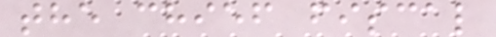the chief fiscal
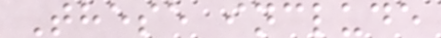These include
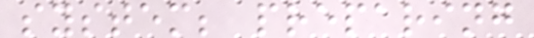system; preparing
